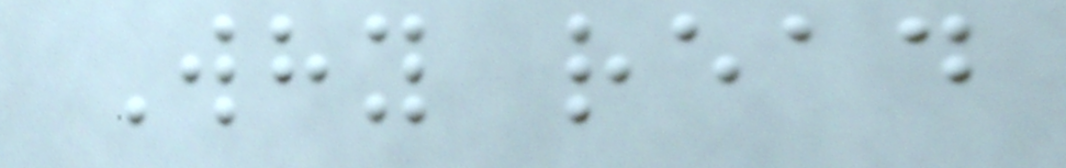Why read
